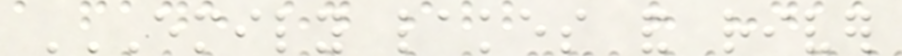EMILY LAKES AND RIVER
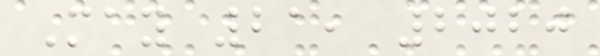May 21, 2020
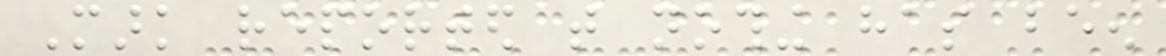Mark reported that nothing has been
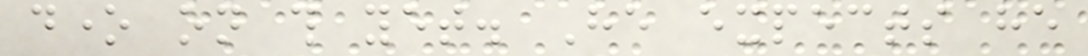done on this yet. He expects he
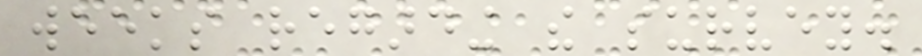weeks regarding the survey.
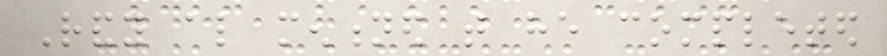Randy also mentioned that he completed
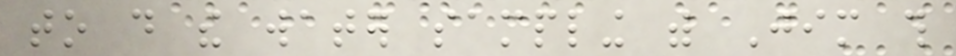to do the water sampling with Jim this
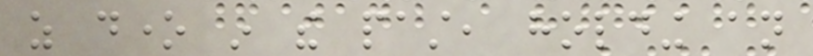as done in the past, holding an
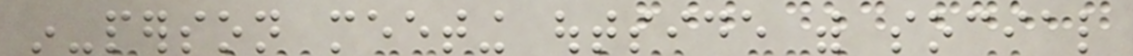in-person meeting outside with social
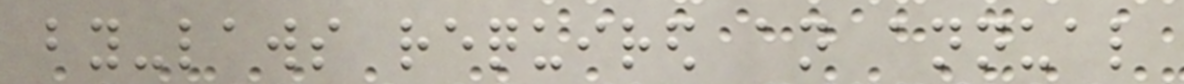by-laws required an annual
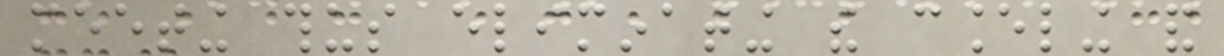meeting thus eliminating the canceling and
